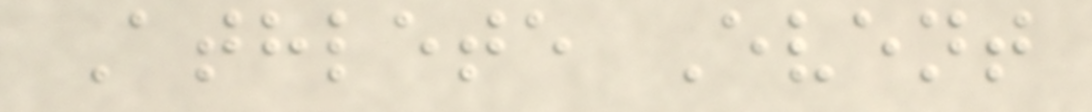Athlete Event
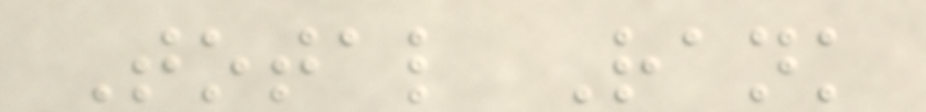Total Rank
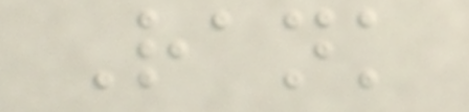Rank
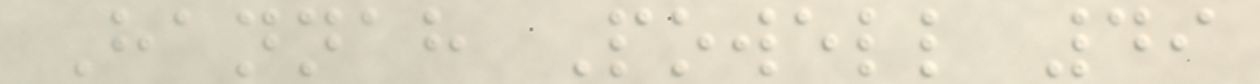Hannah Powell 49
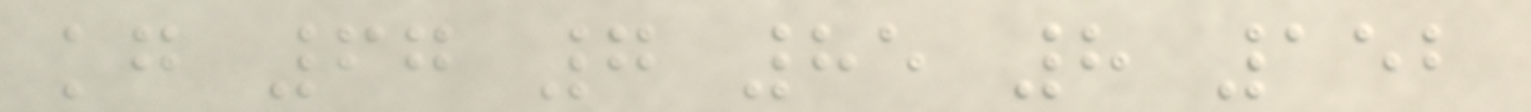kg 67 7 85 8 152
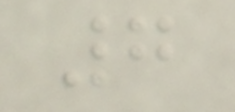7
